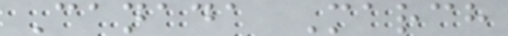Canada March
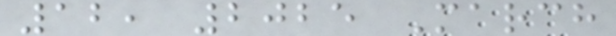12, 2025 March
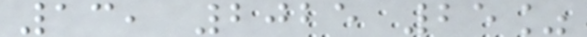13, 2025 25%
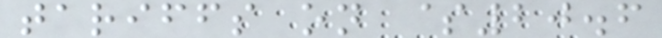tariffs on $20.6
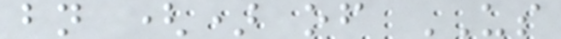bn () of US
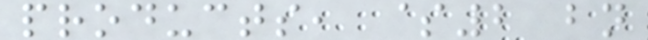products, $2 bn
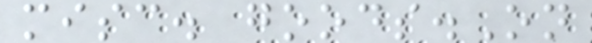misc. goods.On
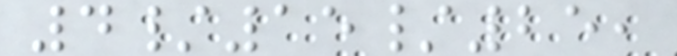4/15/25,
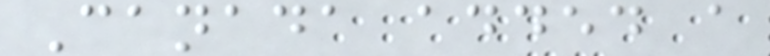Canada added a
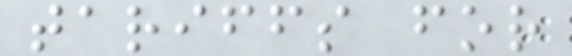tariffs for
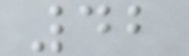42
